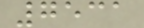7531
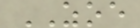ZOE
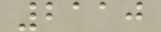2110
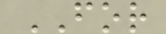FOR
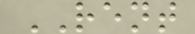RENT
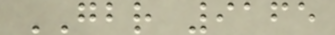GBR 9165
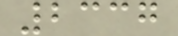2337
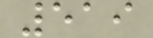519
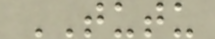TUTU
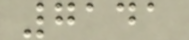7141
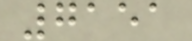7151
